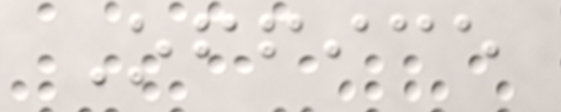Office
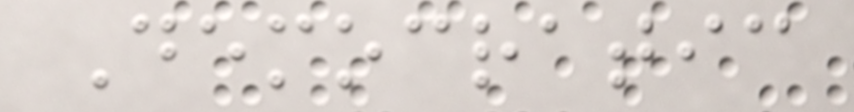Democratic
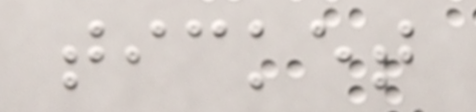ticket
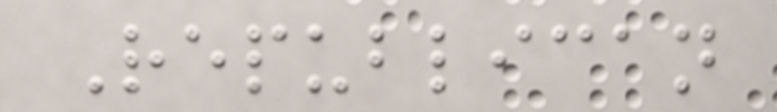Republican
